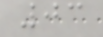03
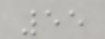55
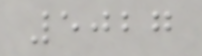5027
